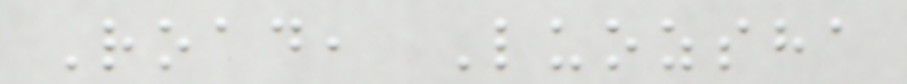Road, Luozsha
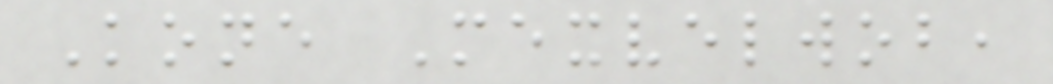Kone Mexvelwob,
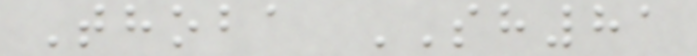Thoba SH81
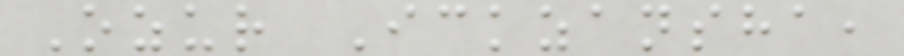Ozur Ickzansha,
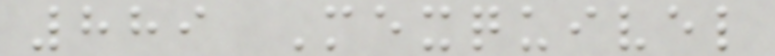889 Mexquivel
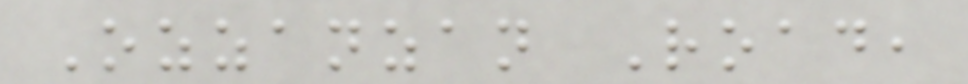Ozzanzan Road,
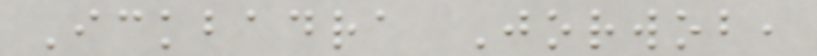Ickbadra Jorwob,
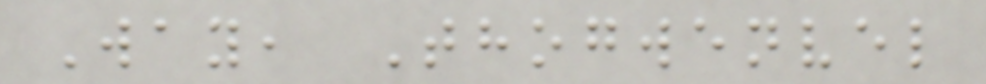Way, Thogwenvel
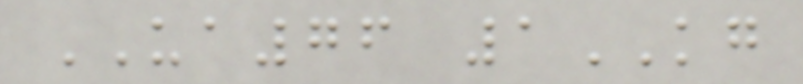UA76 1KG
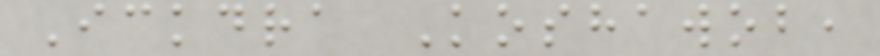Ickdra Koshawob,
